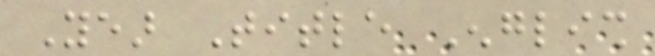Year Title English
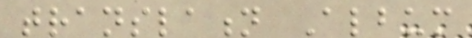translation Album
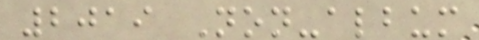2019 Non-album
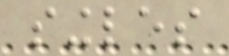singles
